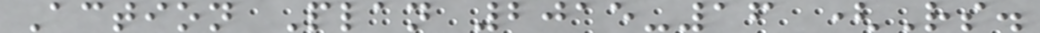Action Plan 2015-16 (Rs.
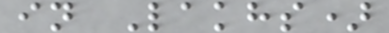in Lakhs)
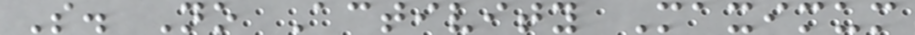S. No Activity Maximum
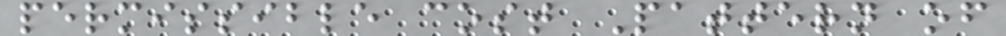permissible cost Pattern of
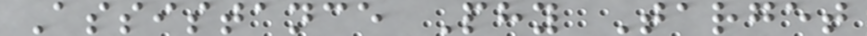Assistance Phy Target
